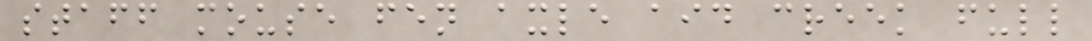staff mouse fen axle aid creek full
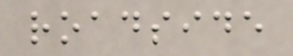roadside
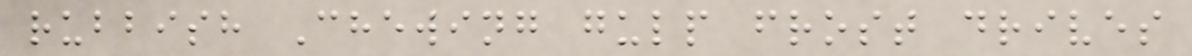rubbish Chewing gulp frost drives
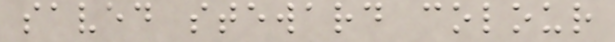saved steward colour
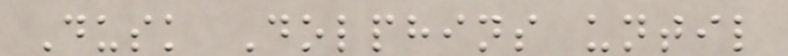Dusk Dolphins until
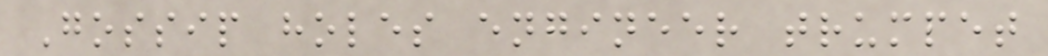Gossip holes engineer trumpet
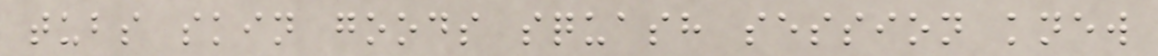tubs skin goods squash session knew
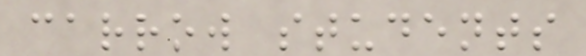carrow students
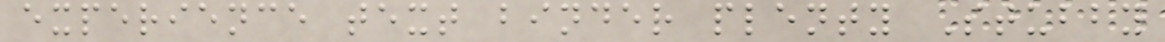experience text binder plenty Stubby
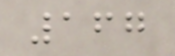167
